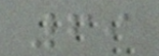69
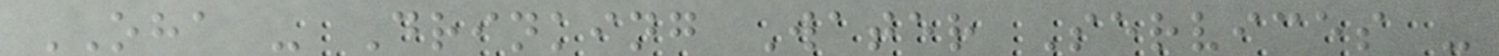OHA - Drinking Water Services -
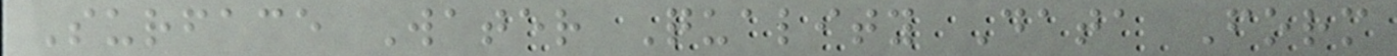Surface Water Quality Data Form
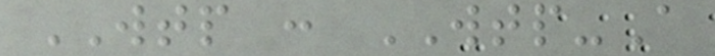WTP : WTP-A
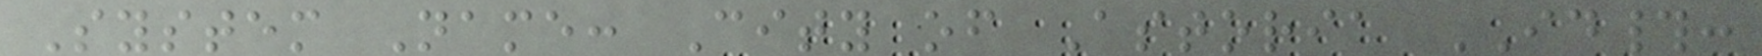System Name: City of Astoria ID#:
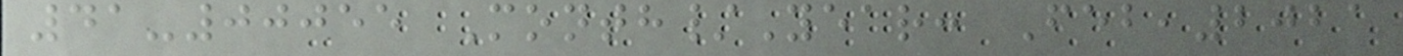41-00055 Month/Year: Feb,2021
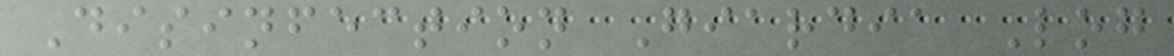Disinfection Giardia Log
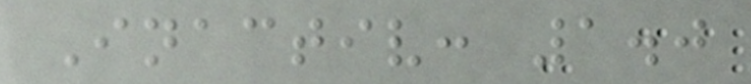Inactiv: 1.0
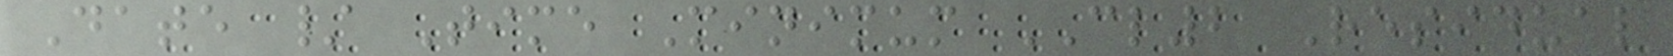Date / Time Minimum CL2 Residual
